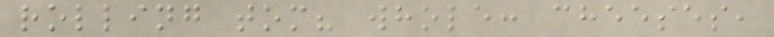rolling tom? whole: cheeses,
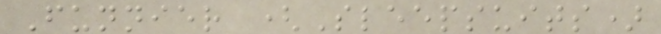Funnier (Sleepsuits)
